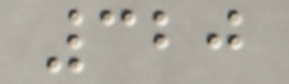320
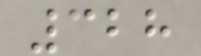328
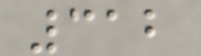312
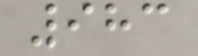983
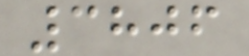3806
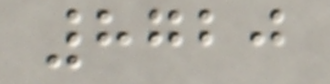8720
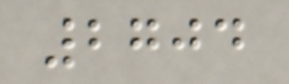2704
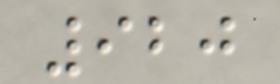920
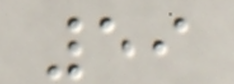59
